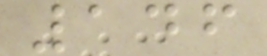146
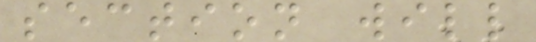section will
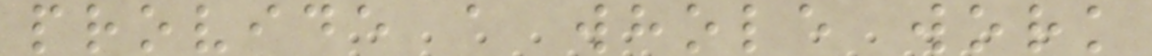provide a whole work
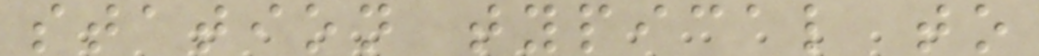station typical to
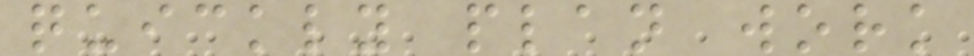quickly plan work
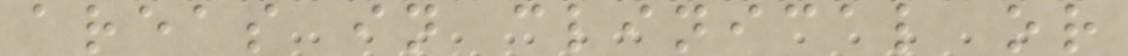areas in clinical or
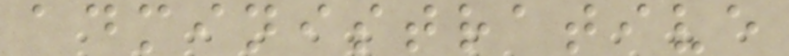administrative
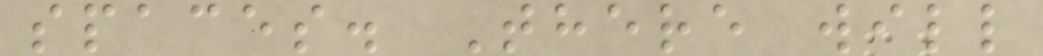spaces. There will
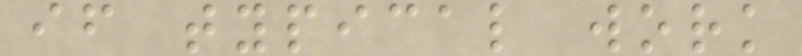if typical work
